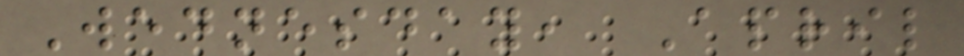Wednesday, April
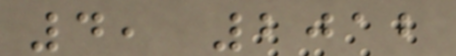4, 2012
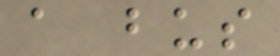a bus
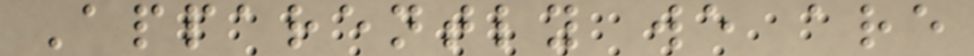Apparently we are
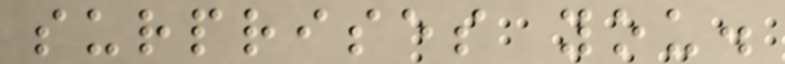surprises you.
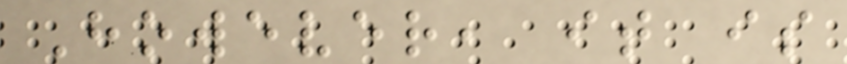However, it is
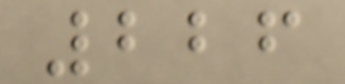226
